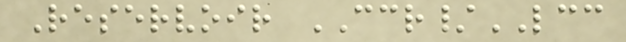Reservoir CCR/LCC
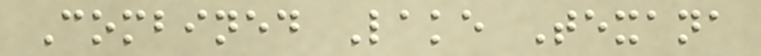Combined Lake Texana
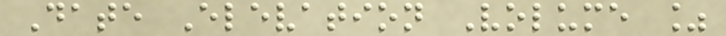Date Elevation Volume %
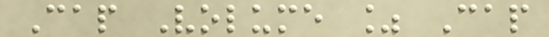Cap Volume % Cap
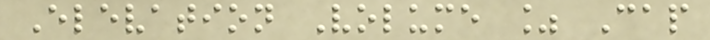Elevation Volume % Cap
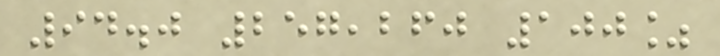94.0 257,260 100%
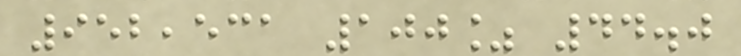952,531 100% 44.0
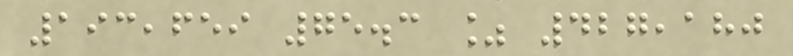193,659 75.3 % 427,180
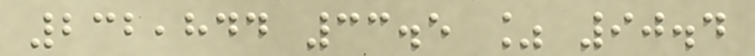232,844 33.5 % 90.4
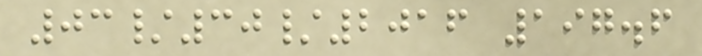03/30/2016 197.6
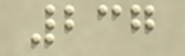237
